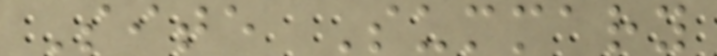Site Summary
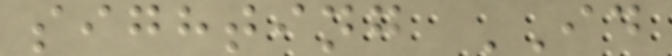sighting ID
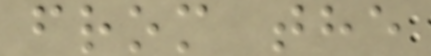from the
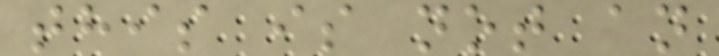this is not an
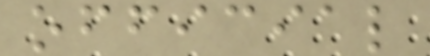official
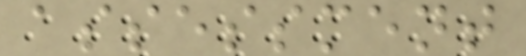assessment
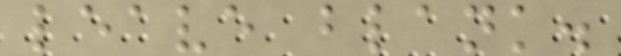leave blank.
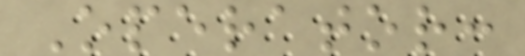Operator:
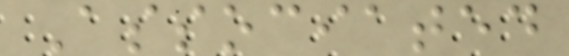Associated
